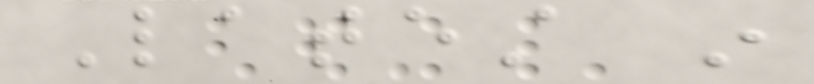Latest in
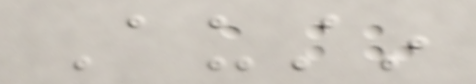Austin
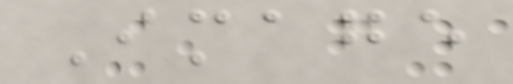Image
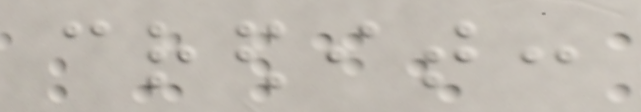credit:
